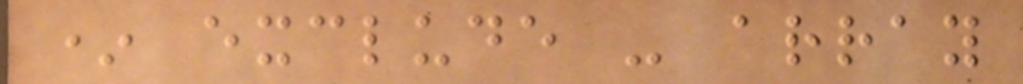* exclude - array
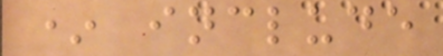* include
